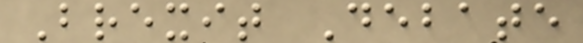Brexit Debate
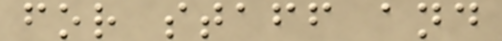for staff and
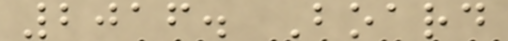2016. Board
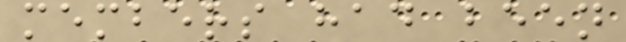members had been
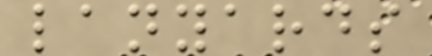lanyards
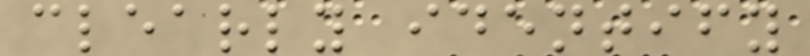clearly identify
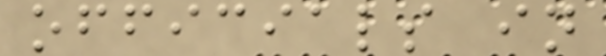officials in
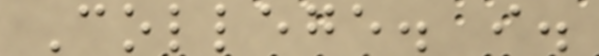College. i.
